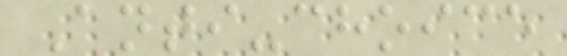Anti-choice
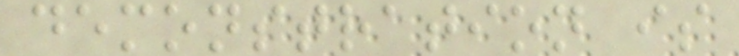demonstration is
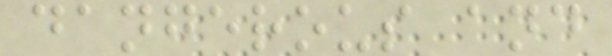dangerous and
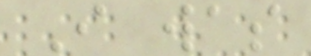I was
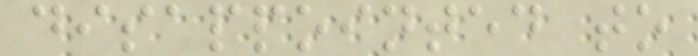disappointed to
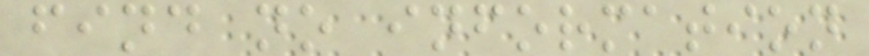find no information
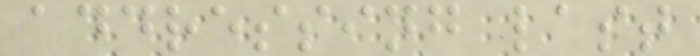addressing last
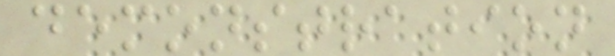demonstration
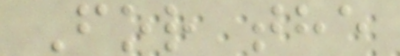For the
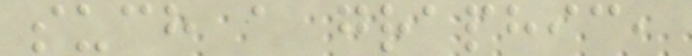such a graphic,
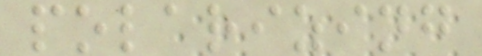polarizing
